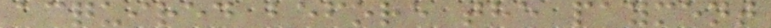acquired before the payment
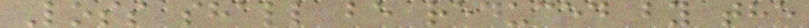Loss shall be reduced by the
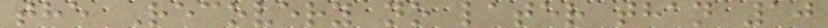the Recovery no later than 10
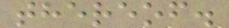thereof.
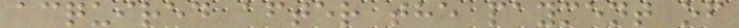acquired after the payment of
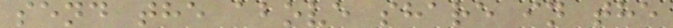send the above share in the
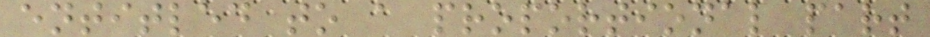entitled to a proportional part
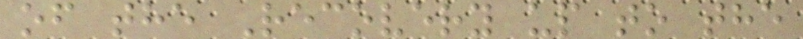of the Recovery up to the
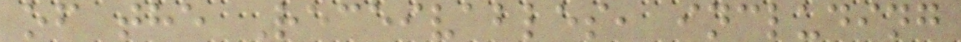of the Receivables, including
